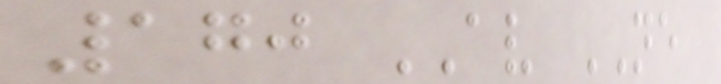170 AV NE
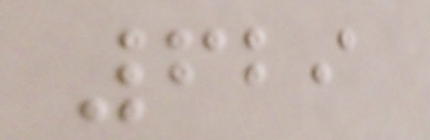629
